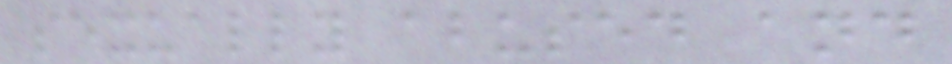sexually abused and
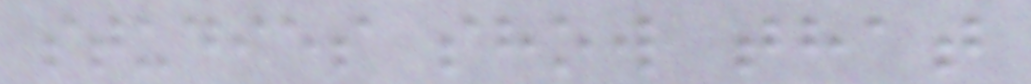studies show that
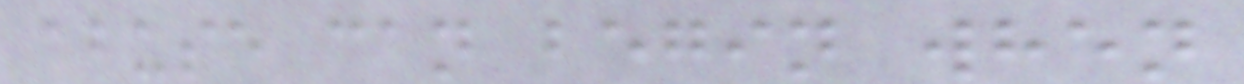abuse can begin when
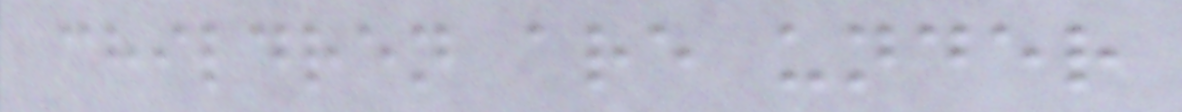children are under
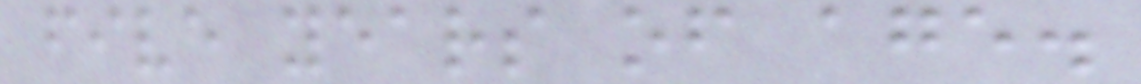five years of age.
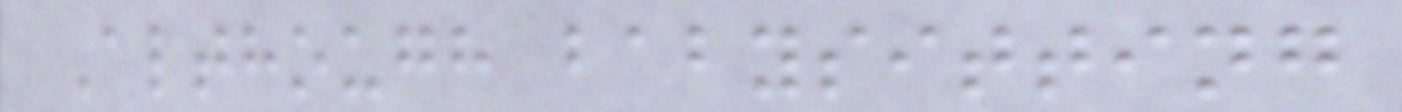Although babysitting
